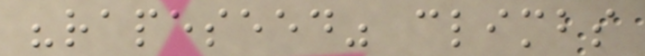"rapeseed" climbs
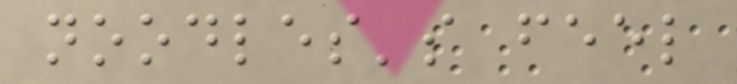noodles's feel
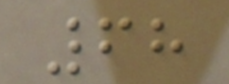68
